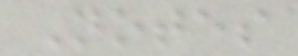Notes
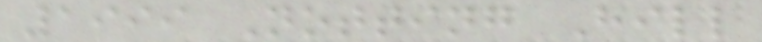1999 Notting Hill
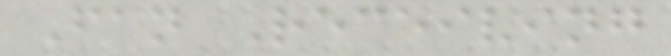Fan Receiving
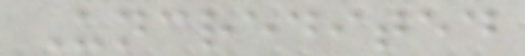Uncredited
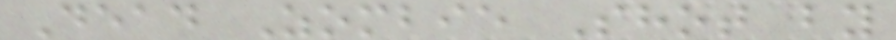Dead Zombie Shot by
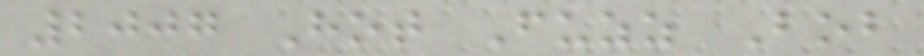2007 Hot Fuzz Bob
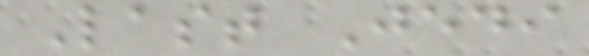Last Jedi
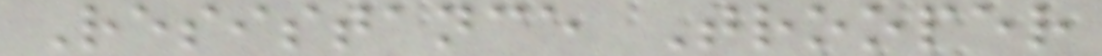Resistance Trooper
